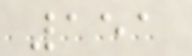151
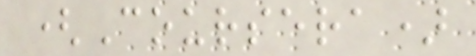(Coursera)
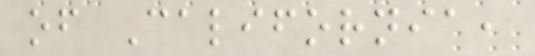of California,
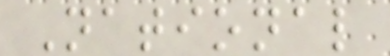National
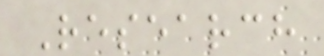Research
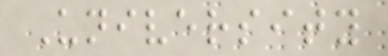University
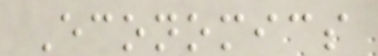Economics
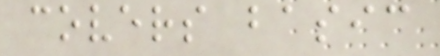covers basic
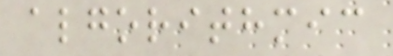algorithmic
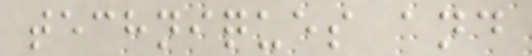techniques and
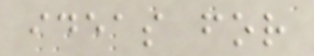ideas for
